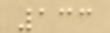133
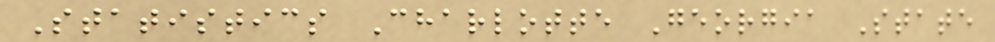Statistics Charlotte Georgia State
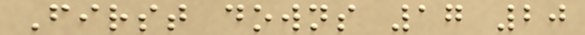First downs 17 20
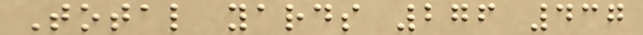Total yards 276 437
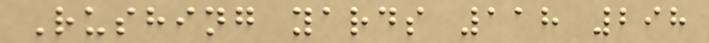Rushing yards 118 298
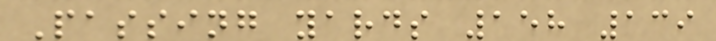Passing yards 158 139
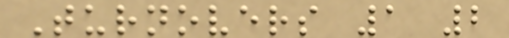Turnovers 1 2
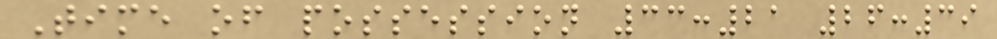Time of possession 33:21 26:39
